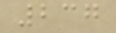237
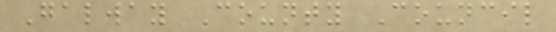Galway County Council
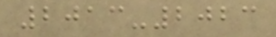2013-2023
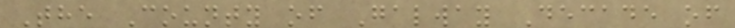The County of Galway Decade of
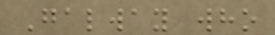Galway who
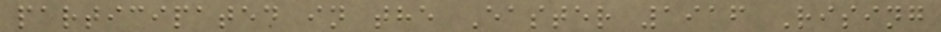participated in the Easter 1916 Rising
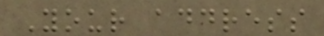Your address
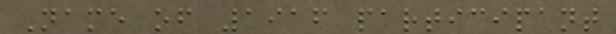Name of 1916 participant
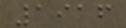1916
